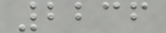2236
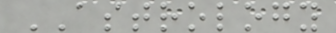ASTROLOGY
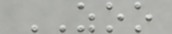ZOO
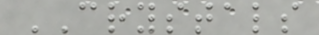CRYSTALS
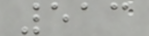513
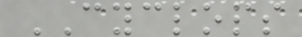CYCLOPS
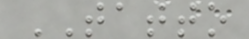TATTO
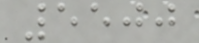5500
